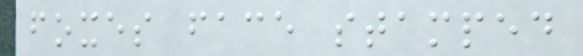foxes face stamped
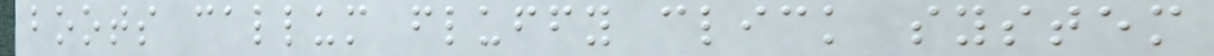boots callum fluffy click system
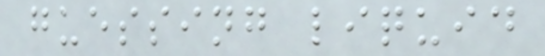guessing liquid
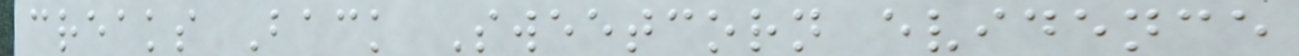creaks Back Sweetcorn evidence
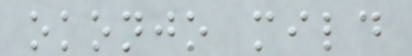okonjo mild
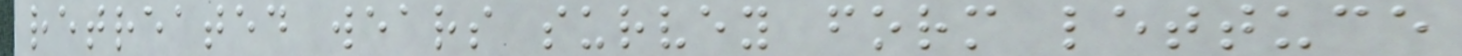retreated wears survey form lettuce
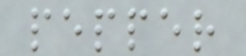pepper
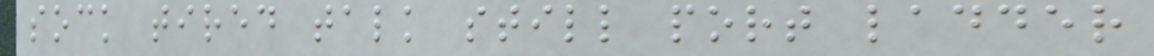sock tired talk still port ladder
